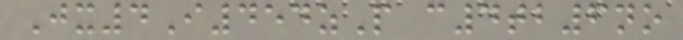Jx4I454zP c4tb6no
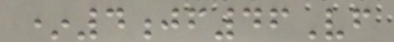*4jf46Vf
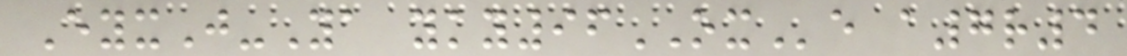EyxJ-Ya yky96OXe a7r4
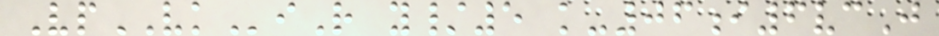VpVKiR y/5 k-06i6vcJ
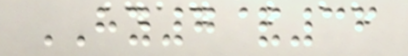HY7&36
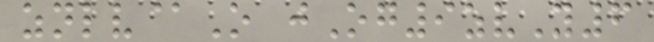znlv@O jOg9zvY6
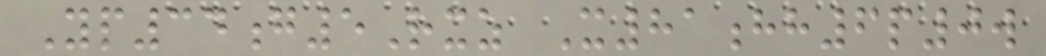Yp34g5Rxz X81hh6p0w
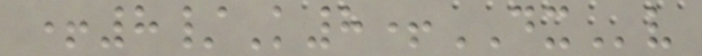+8/K8+DXv
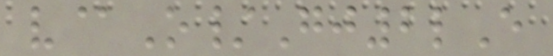v@O/Gj2lE
